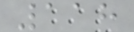118
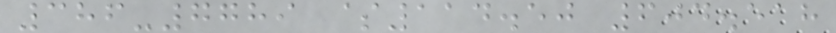386-7789 $114.50 604.518
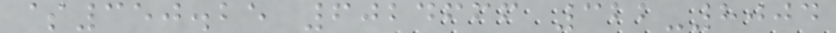$350.25 6024666 322-8004
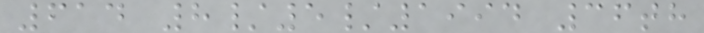614 8/5/1994 36th
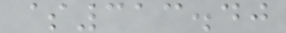$313.40
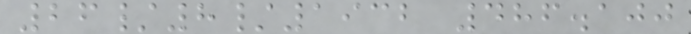26/8/1932 486.100
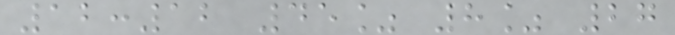12:12 45% 8% 27
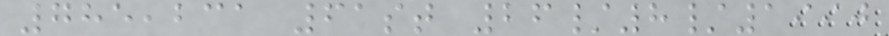785,231 61st 26/8/1990
